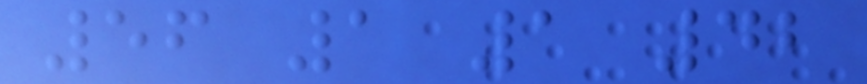56 1 1 42
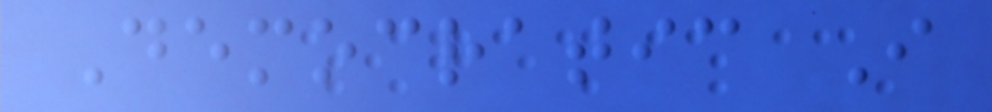Democratic I
